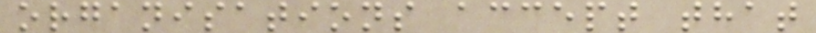organisations accept that
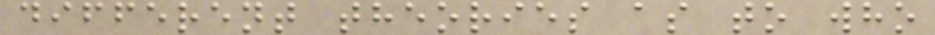different theories as to who
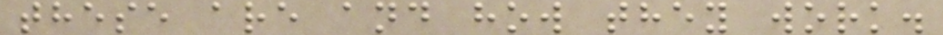these are and how they work.
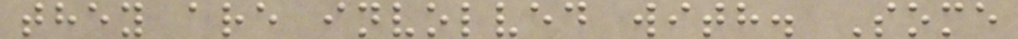they are involved with. Some
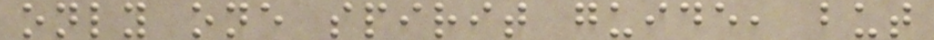only one spirit guide, but
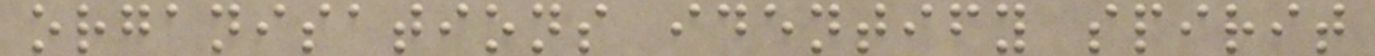organisations identify spirit
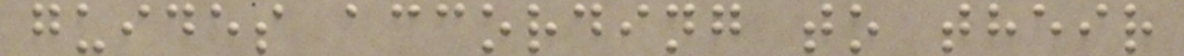guides according to their
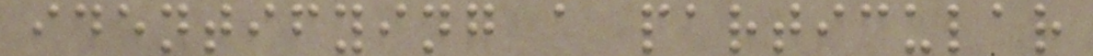identifying a particular
